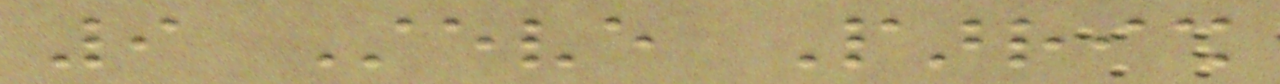9 Steve Parrish
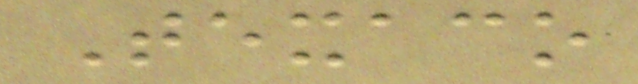Texaco
